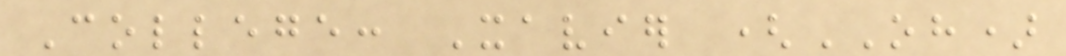College: Xavier (OH)
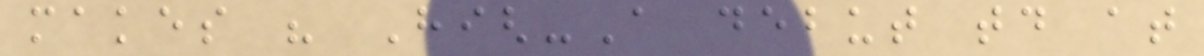makes his High-A debut today at
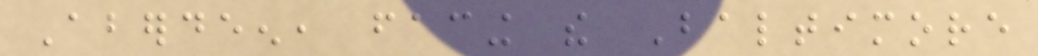Aberdeen, facing the Baltimore
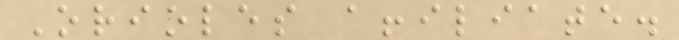Orioles affiliate.
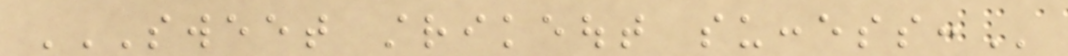SWEET STRIKEOUT SUCCESS:
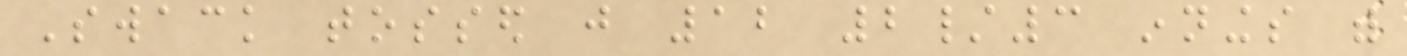Swack tossed just 12 2/3 innings with
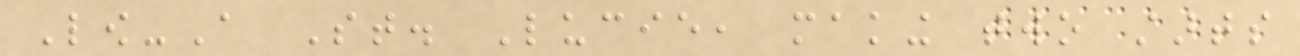Low-A St. Lucie, making two starts
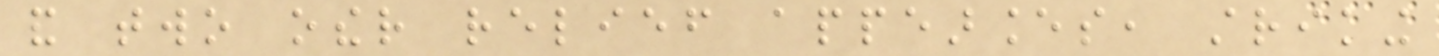and two other relief appearances, striking
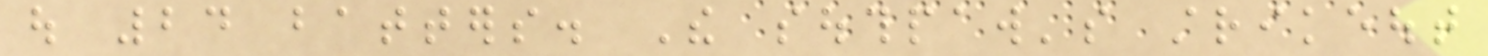out 24 batters. The southpaw's strikeout
